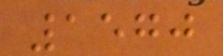1570
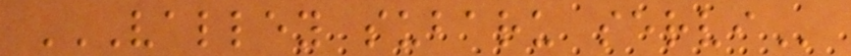VALLEY SUBARU SERVI
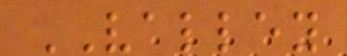VALLEY
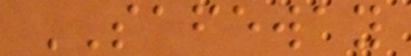SAFEWAY
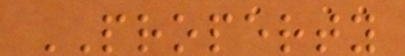PROPERTY
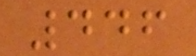446
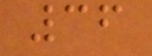36
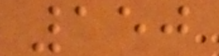150
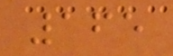165
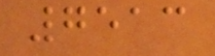7513
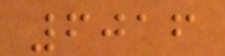6016
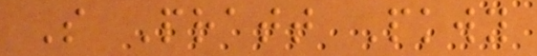S Pratt Pkwy
